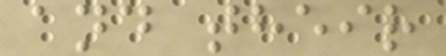and their
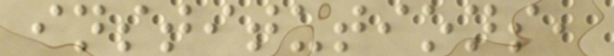institutions,
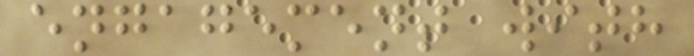engagement with
